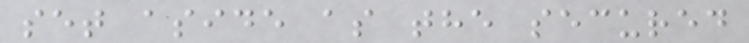set aside as the secured
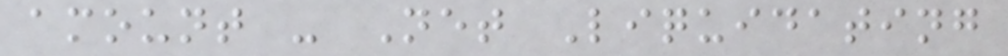amount - Net Liquidating
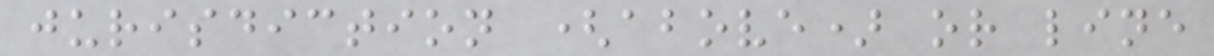jurisdiction (above) or line
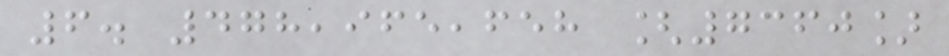6. 478,965,658 [7360]
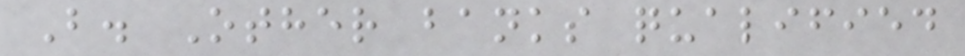B. Other banks qualified
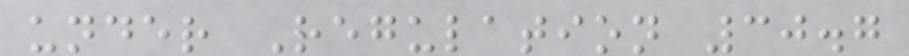under Regulation 30.7
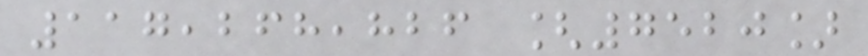117,268,826 [7520]
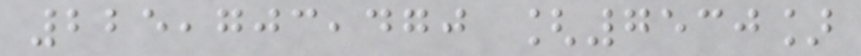225,703,470 [7530]
